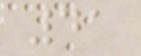41
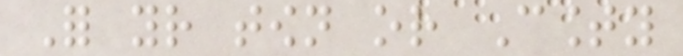For your town or County
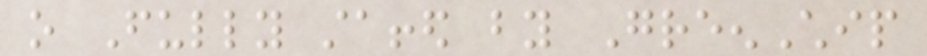o Fully staffed by GreenChip
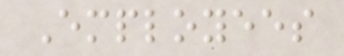Employees
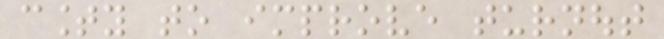county to improve turnout
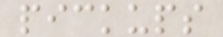pickups
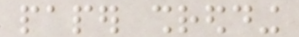paper shredding
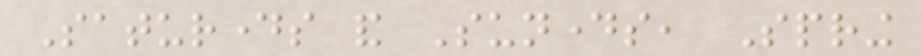Saturdays and Sundays, Spring
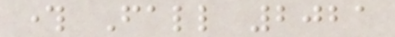through Fall 2021
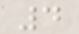4
